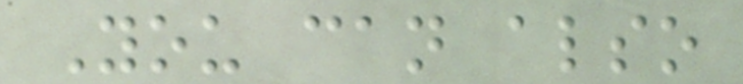You can also
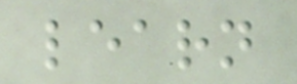learn
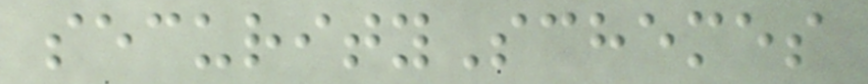securitySchemes
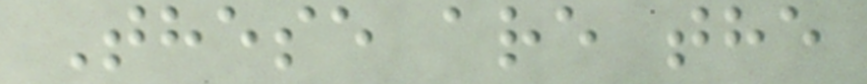These are the
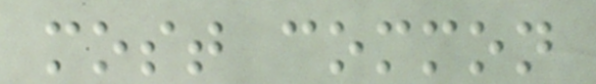most common
